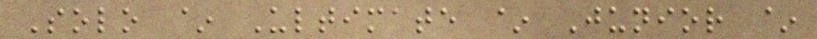Solo ~ Ultimate ~ Junior ~
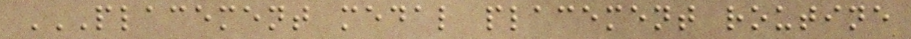PLACEMENT MEDAL PLACEMENT ROUTINE
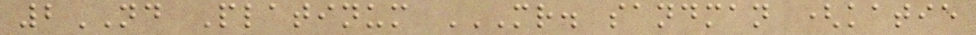2ND Platinum MR. SANDMAN (KATIE
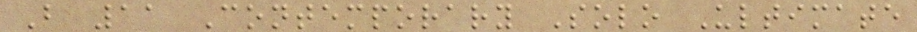B 11 Contemporary Solo Ultimate
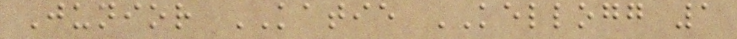Junior KATIE KELLOGG 1
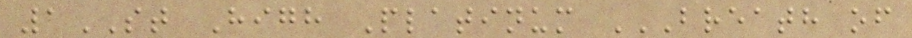1ST High Platinum BREATH OF
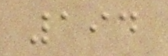194
